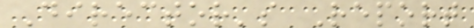Director's Report
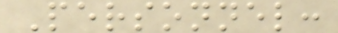Personnel:
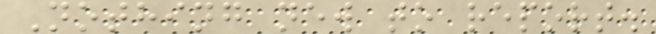Nothing new to report.
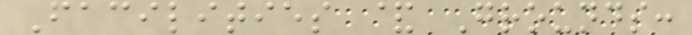Facilities & Grounds:
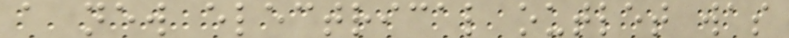a new electrical outlet was
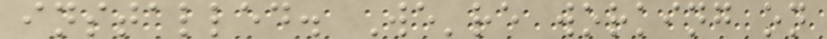installed. We're working on
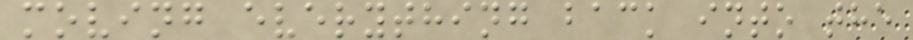moving everything back into the
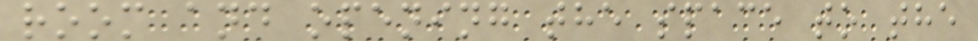room and opening the space to the
